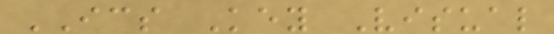ICS Key Visual
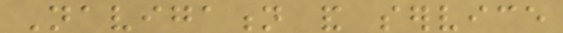Navigation and service
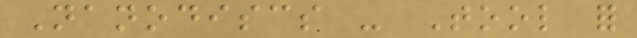Nanodiscs - Tool for
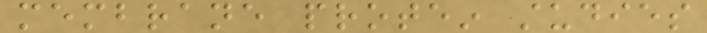membrane protein studies
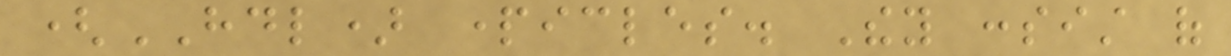(HDL) particles. They consist of
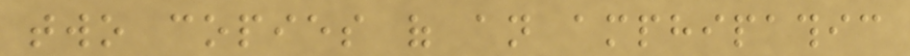two copies of an amphipathic
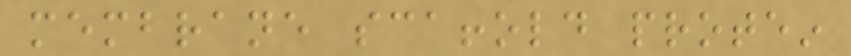membrane scaffold protein
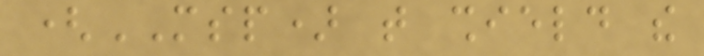(MSP) that shield the
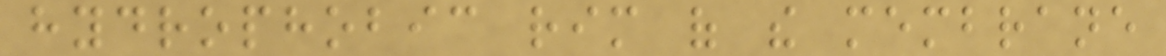hydrophobic rim of the membrane
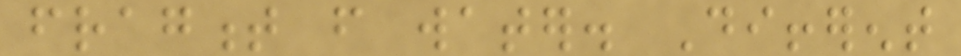fragment from water. Different
